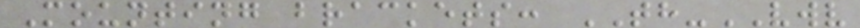Mounting brackets: TH-VWV
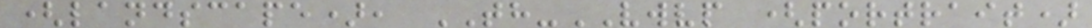(landscape), TH-VWVP (portrait)
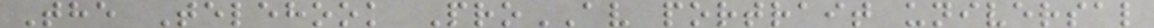The Telehook ProAV portrait universal
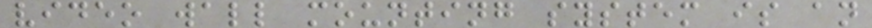video wall mounting system is an
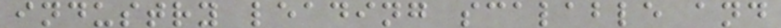industry leading scalable and
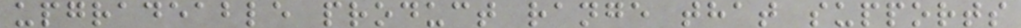upgradeable product range that supports
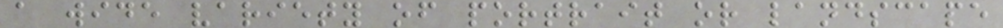a wide variety of portrait or landscape
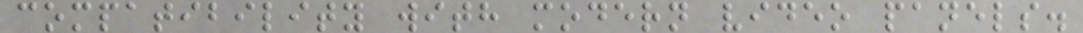compatibility with modern video panels.
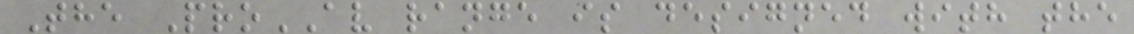The ProAV range is designed with the
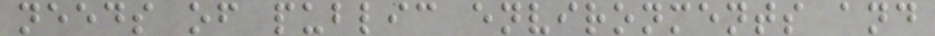needs of public environments and
